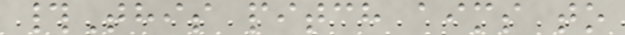#This pitch aims to
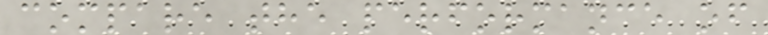compare the performance of
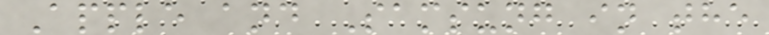Apple and Samsung in the
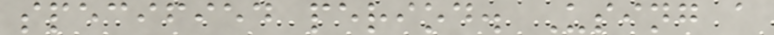specified period. Using a
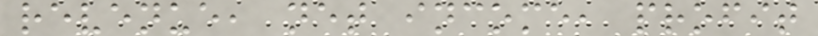revenue, net income, profit
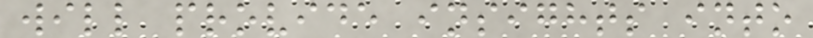will provide insights into
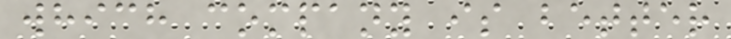which company is better
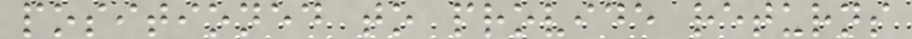positioned to provide returns
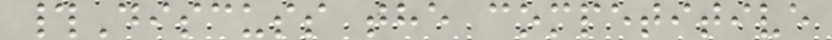#Discuss the competitive
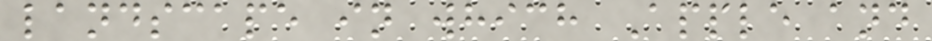landscape in which Apple and
